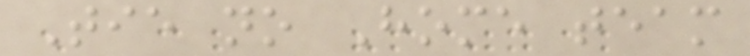Tie no Home team
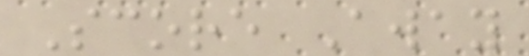Score Away
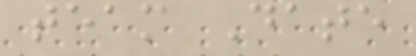team Date
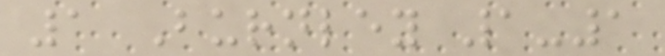1 Burnley 1-1
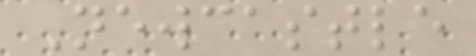Newcastle
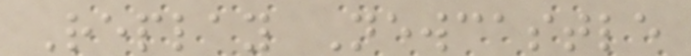Replay Newcastle
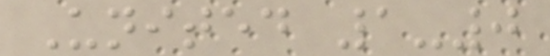United 1-0
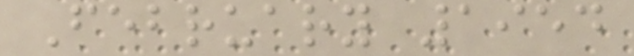February 1954
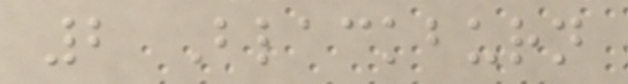2 Blackburn
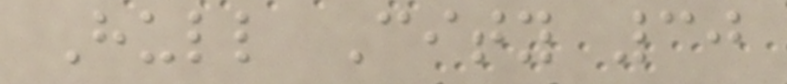Hull City 30
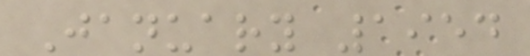January 1954
